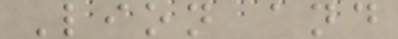Lion and
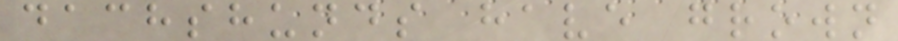dachshunds have grown
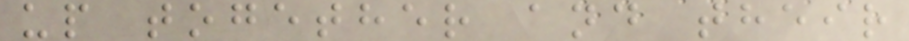up together and their
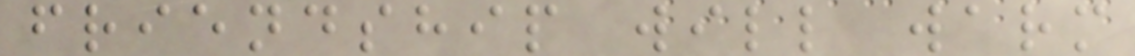friendship will warm
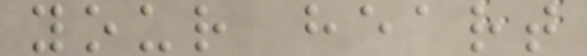your heart
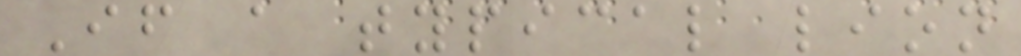If a typical lion
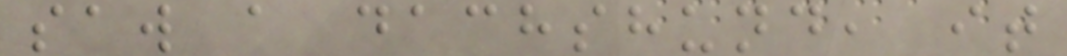saw a dachshund, it
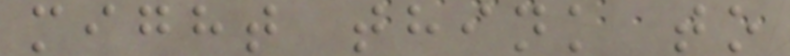might think to
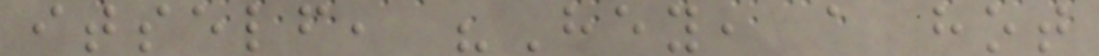itself, "Hey, a hot
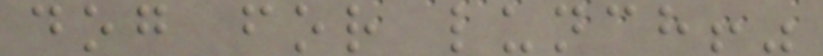dog for lunch!"
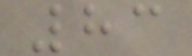83
